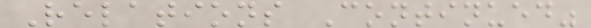Relations Continued"
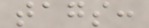tags:
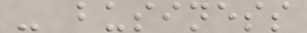- business
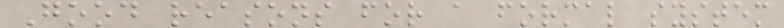Good reasons for a formal system
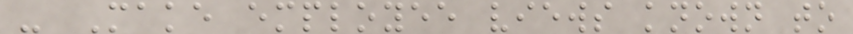- Make employee views known to
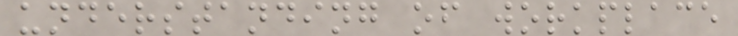understanding of workplace
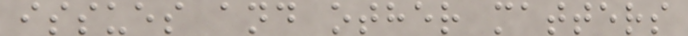issues and other matters
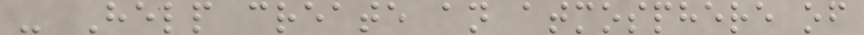- Help create an atmosphere of
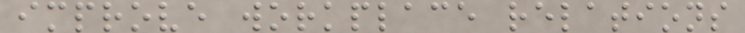improve workplace relations
